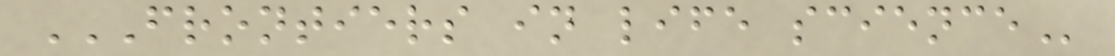FRONTIERS IN LIFE SCIENCE
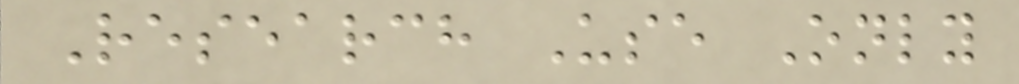Research Use Only
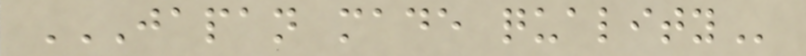JAPAN MADE QUALITY
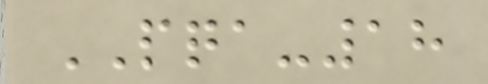PQA-18
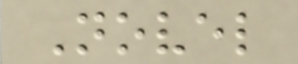Novel
